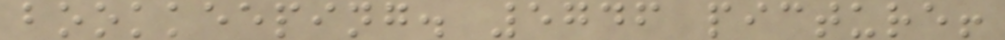bookkeeping. 5746 picture!
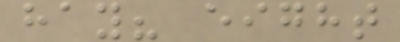hay? eight
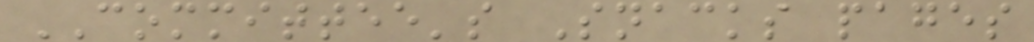COMMITTEE's Snacks pages
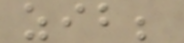zib;
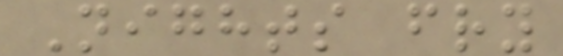Nights fry
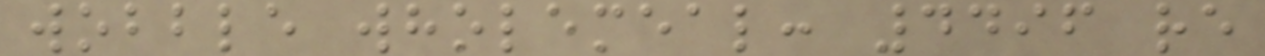wobble wholemeal: 4496 re
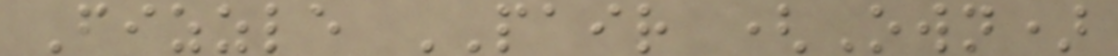Fizzle PAIR (Own)
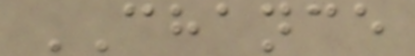CHANCE
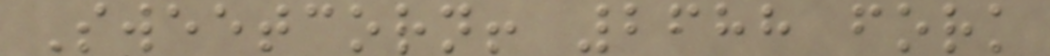Sweetcorn! 2688 fork
